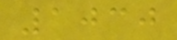1030
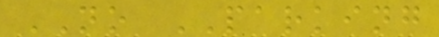NO PARKING
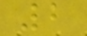2
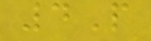4P
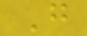G
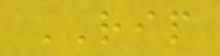RIP
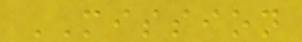MISSION
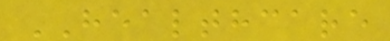HEALTHCARE
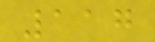117
